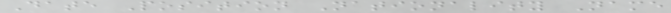Date Position Nationality Name
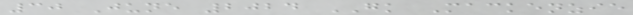30 June 2024 GK Mackenzie
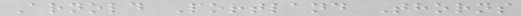Arnold Portland Thorns
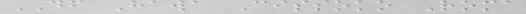DF Hawa Cissoko Roma
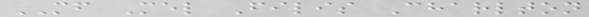MF Mel Filis Charlton
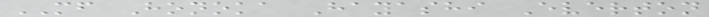MF Honoka Hayashi Everton
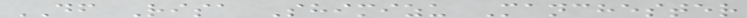DF Risa Shimizu Manchester
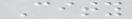City
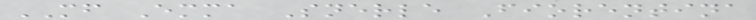MF Emma Snerle Fiorentina
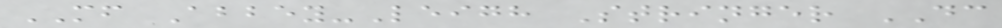MF Abbey-Leigh Stringer DC
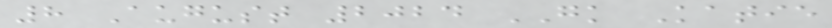8 August 2024 GK Katie
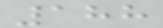188
